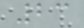23
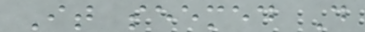It seemed D
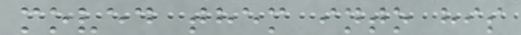moved them into his
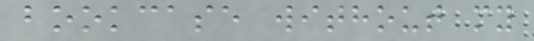bookcase without my
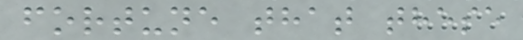fortune that these
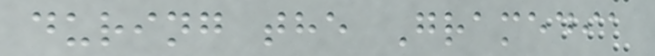during the Gramedia
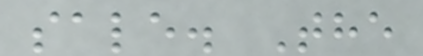sale. The
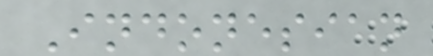Indonesian
